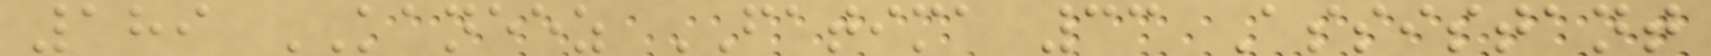189 KANEEZ FATIMA 33 Assistant
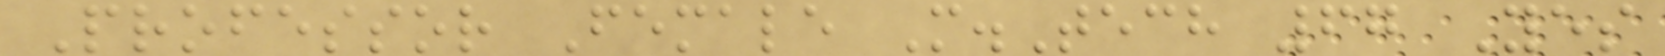Professor Female M.Tech 67 Yes
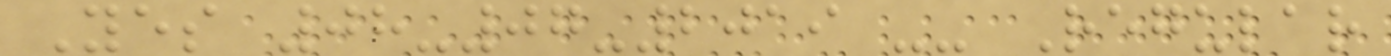Yes 08-07-2019 -- Regular
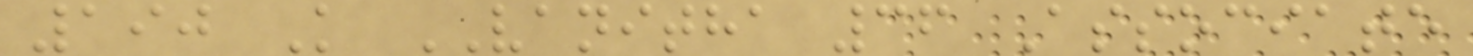190 K VANITHA 36 Associate
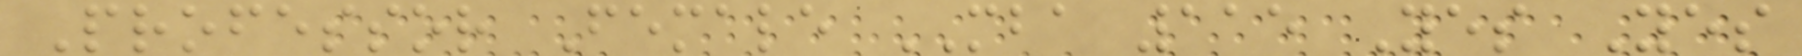Professor Female MBA 115 Yes Yes
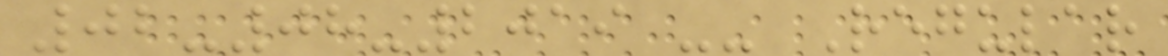02-08-2019 -- Regular
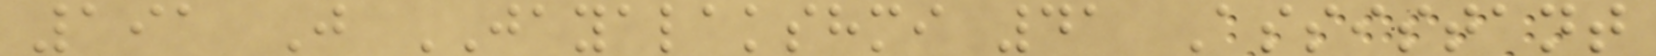191 J JAYALAKSHMI 41 Assistant
